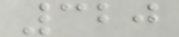320
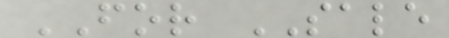FOR SALE
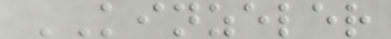KINZELER
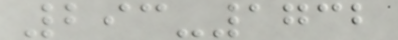293-1732
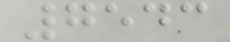7543
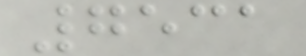7531
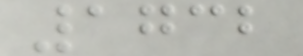1732
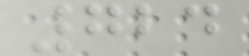724
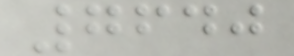7640
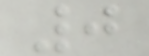0
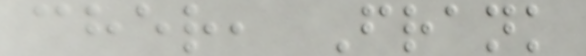cher, Frank
